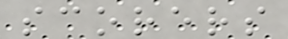scorers
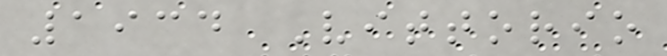1934 Vittorio
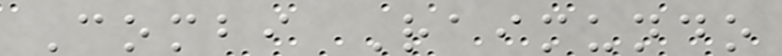Combi Raimundo
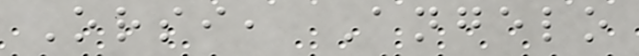Orsi, Angelo
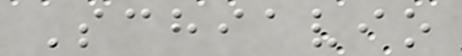Schiavio
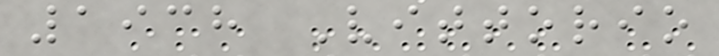1938 Vittorio
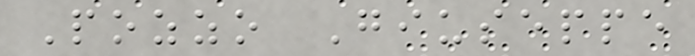Pozzo Giuseppe
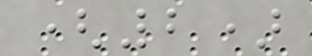(2)
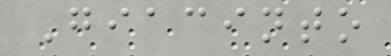Giacinto
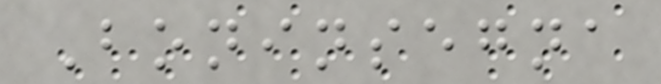Boninsegna
